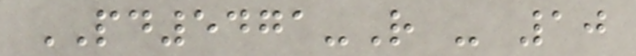PD5471-R - 10
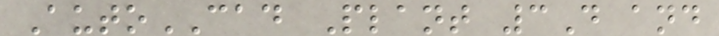AutoCAD Plant 3D and
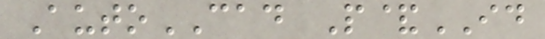AutoCAD P&ID
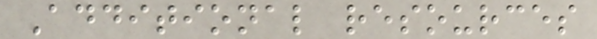Additional resources
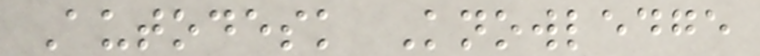Autodesk Knowledge
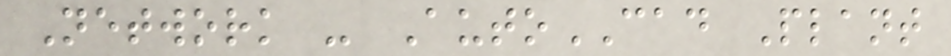Network - AutoCAD Plant
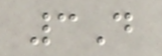3D
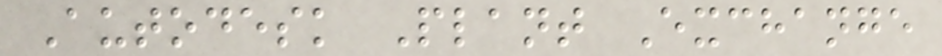Autodesk Plant Exchange
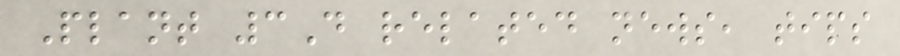Plant 3D related news, tips
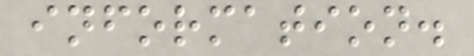information.
